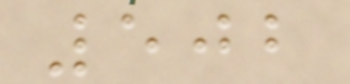502
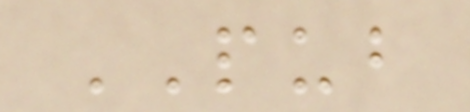PUB
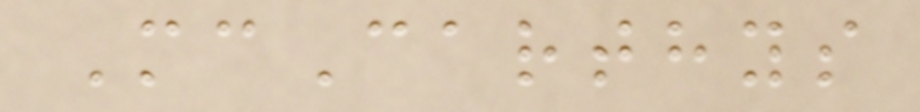McCarthys
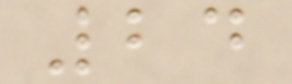24
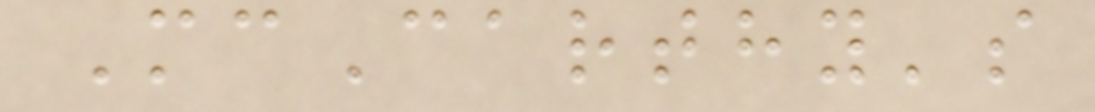McCarthy's
